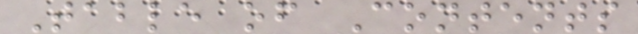Table of Contents
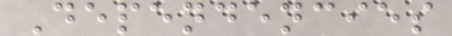Dependencies
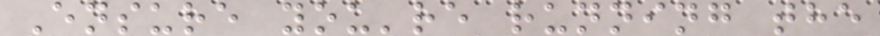Ensure you're running the
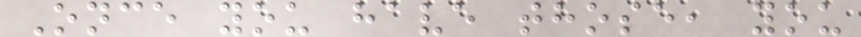Once you have those, you
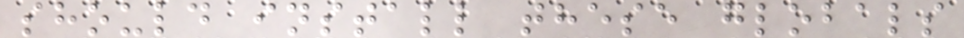should install these globals
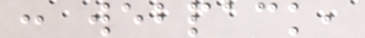: webpack,
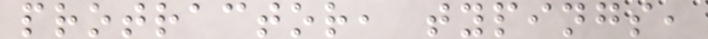protractor, typings,
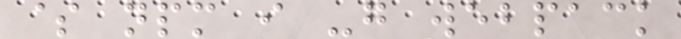$ npm i -g webpack
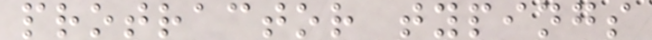protractor typings
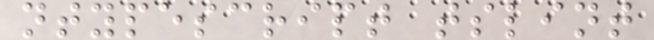ntypescript tslint
